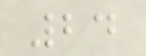24
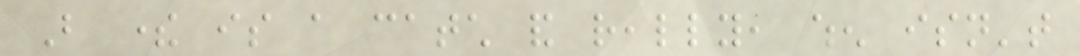But there is a catch and really, when isn't
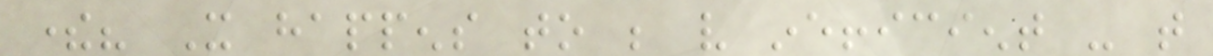there? It happens to be very inefficient - that
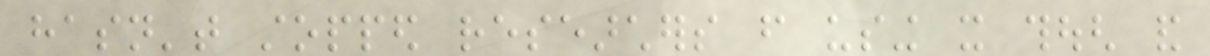hasn't stopped researchers from using it though and
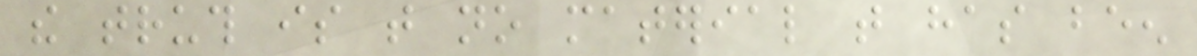the truth is that no material that has been
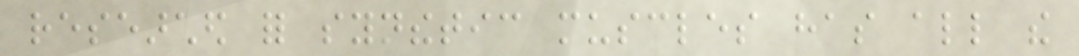researched for synthetic muscles has all the
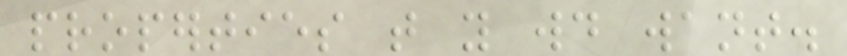properties that you would want.
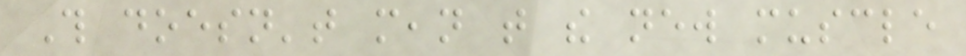This doesn't mean that the new muscle
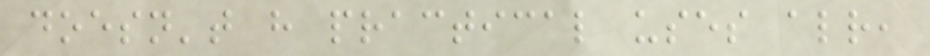doesn't have practical uses already,
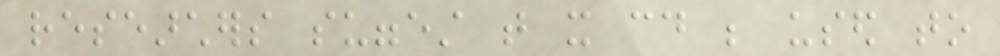researchers suggest that it could be used to
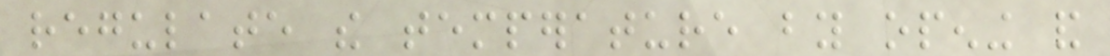regulate the temperature by opening and
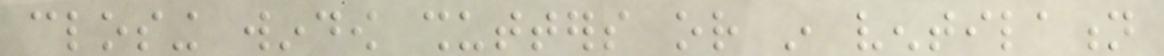closing window shutters or in ventilation
